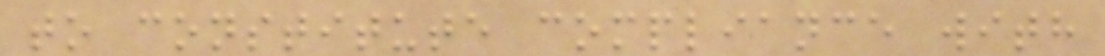to constitute compliance with
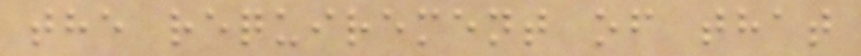the requirement of that
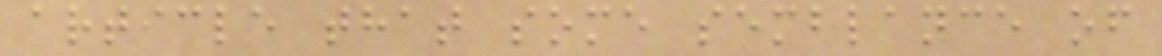article that some semblance of
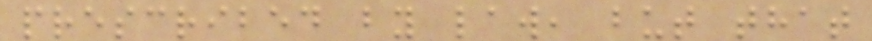prescribed by law, but that
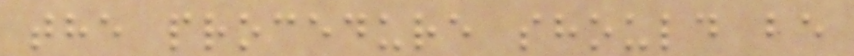the procedure should be
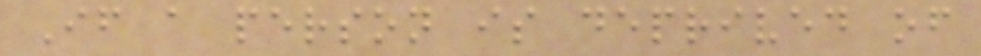If a person is deprived of
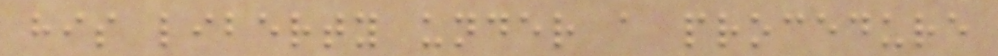his liberty under a procedure
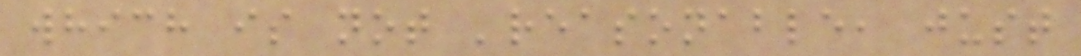which is not 'reasonable, just
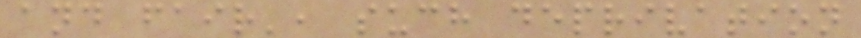and fair', such deprivation
